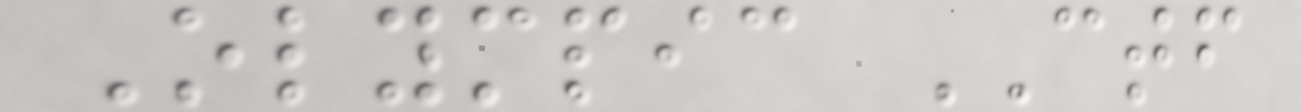Olympic CTF
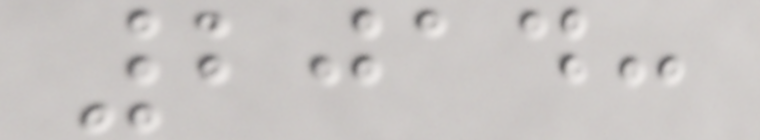2014:
